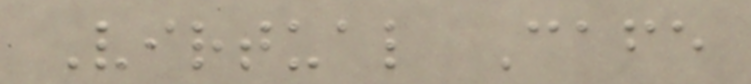Virtual Cafe
